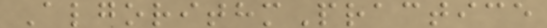AlgorithmPractice
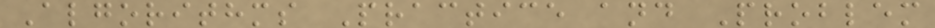Algorithms Practice and Problem
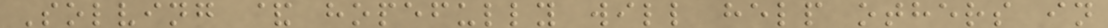Solving & hopefully will help others in
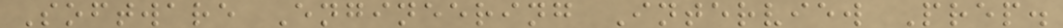Software Engineering Interview Prep.
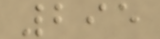295
